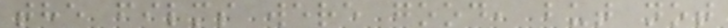the films were good, but not
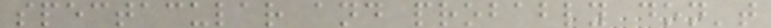spectacular and probably don't
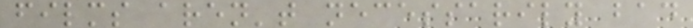films aren't necessarily bad
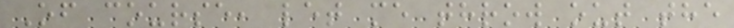Of course, let me throw out the
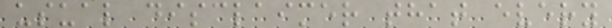usual disclaimer that every
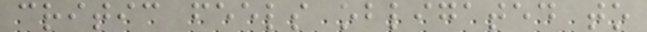critic feels obligated to
